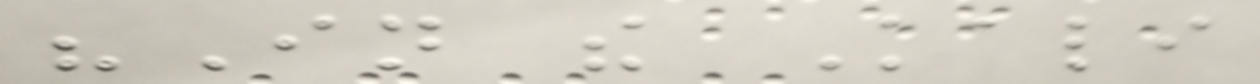"In the Kali
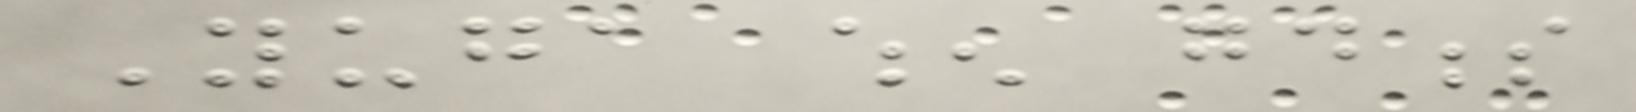Yuga when goodness
